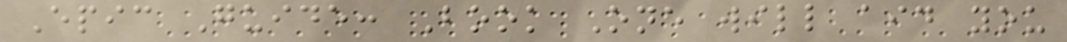Epic Guide: Book One will aid you
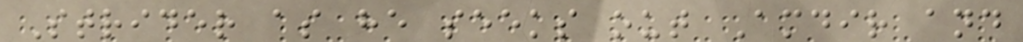Strider as he seeks out Amdir and
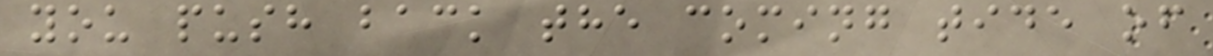you push back the coming tide of
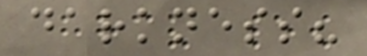darkness?
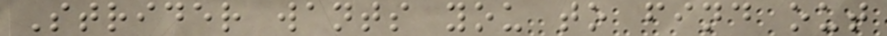Strider wants you to find out
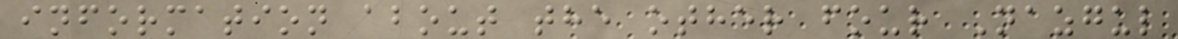information about the other four Nazgul
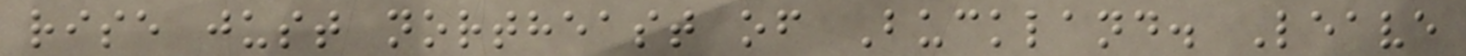rise just northeast of Buckland. Leave
